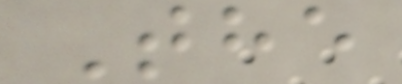The
